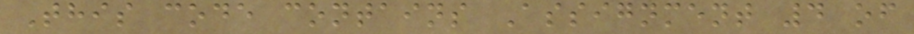This code contains Assignment 4 of
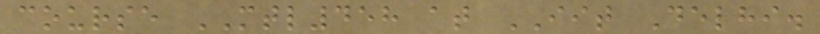course MTL458 at IIT Delhi.
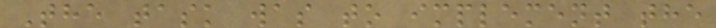The task was to implement the
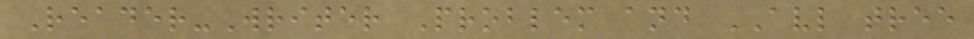Reader-Writer Problem and AVL tree
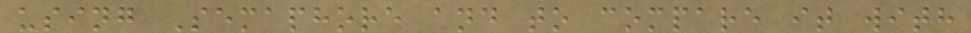using Semaphore and to compare it with
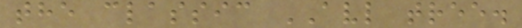the classic AVL tree.
